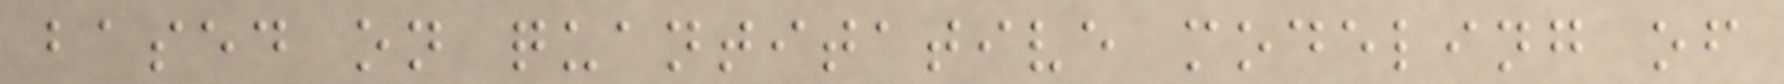based on quantitative modeling of
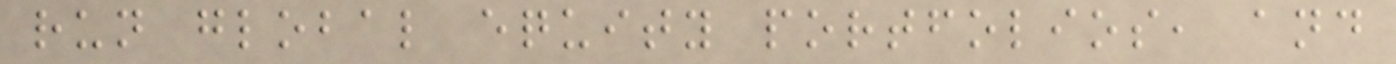run global equity portfolios, and
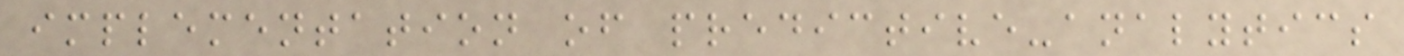implementation of predictive-analytics
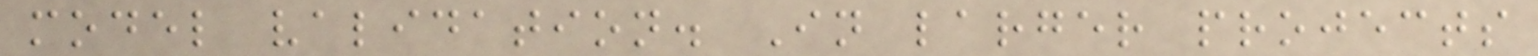model validation. In larger projects
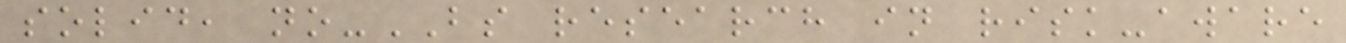solid, no-BS research in risk-aware
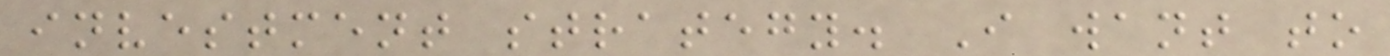investment strategy. I want to
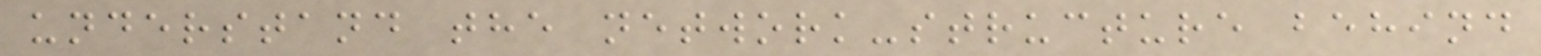understand the network-structure behind
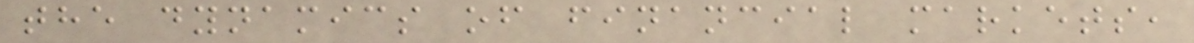the dynamics of financial markets,
